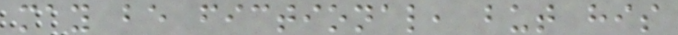may be fictional, but his
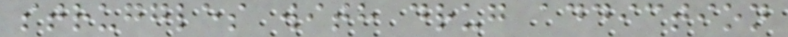struggles with drug addiction
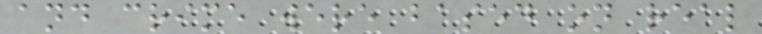and crime were based on real
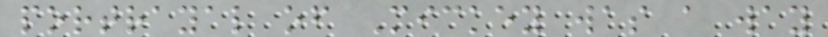portrayal of Mickey was a way
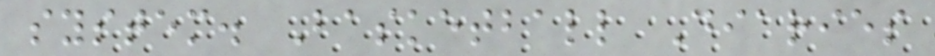system. Basketball Diaries
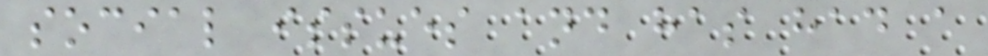social issues and has had a
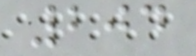204
